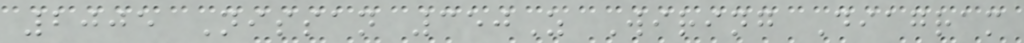2005 Nissan 350Z Wiring Diagram
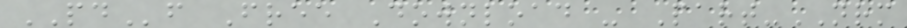PDf Free Download - Part-NRM
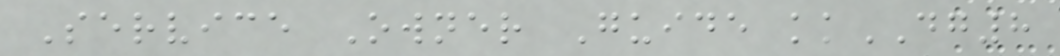Service Owner Guide kkDG8
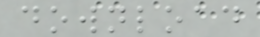download
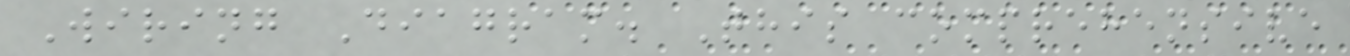Wiring Diagram. This comprehensive
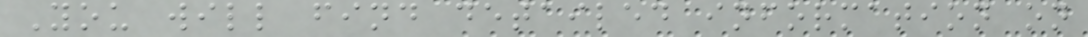You will find detailed information on
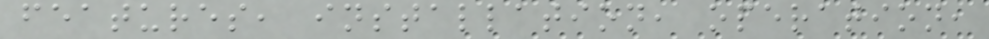features, installation, operation,
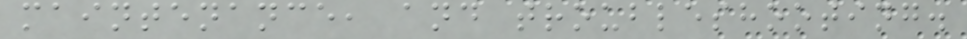maintenance, and troubleshooting.
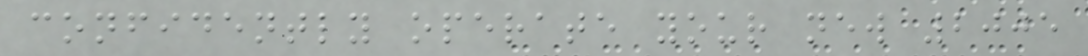confidently operate your new 2005
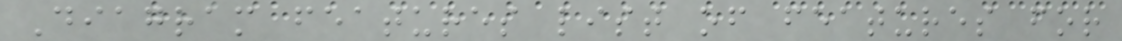Diagram features list of features for
